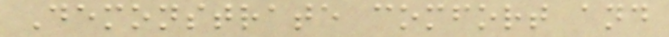Demonstrate comfort and
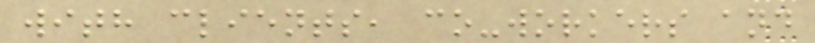with clients, co-workers and
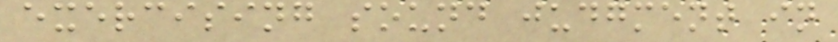exercising sound judgment in
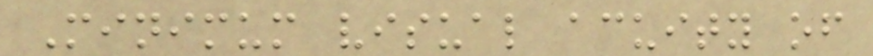Minimum visual acuity of
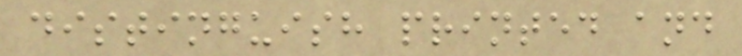distinguish printed and
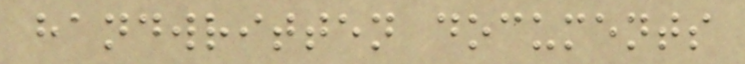handwritten documents
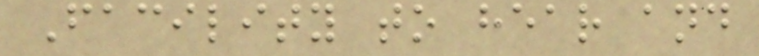Facility to hear and
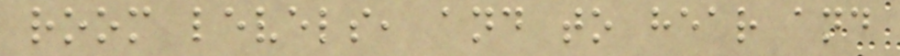room levels, and to hear and
